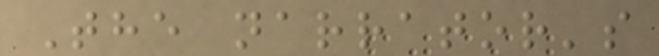The narrator's
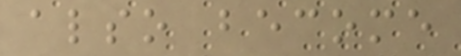also become
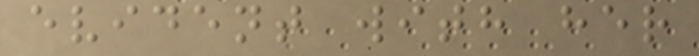evident with her
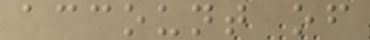account of
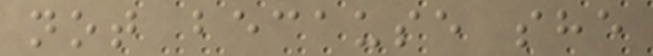not because she
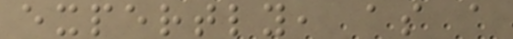expertly, as a
